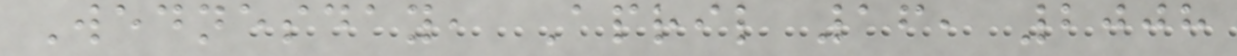Wednesday, April 16, 2008
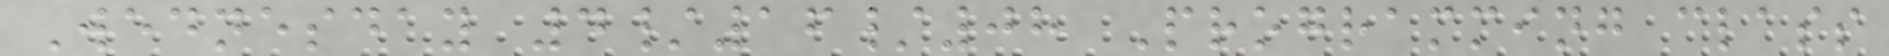Wednesday 4/16/08 Programming class
